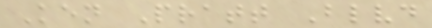Ken Pratt Blvd
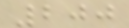200
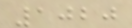1020
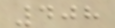408
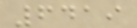6419
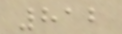812
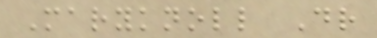Maryknoll Dr
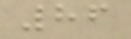86
